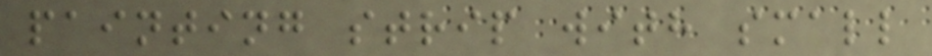painting strip with small
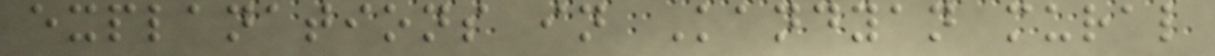explanations in Kandyan mural
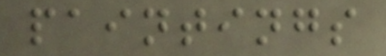paintings
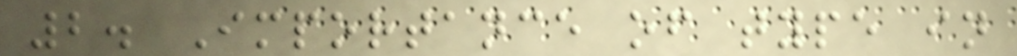2. Importance of type in
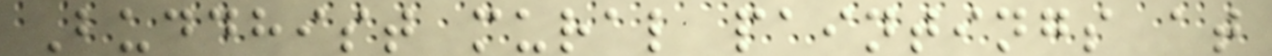Buddhist mural paintings at
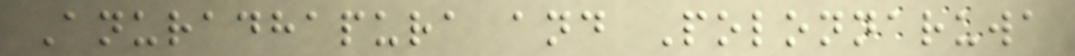Anuradhapura and Polonnaruwa
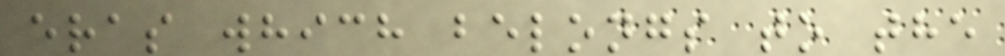eras which belongs to the
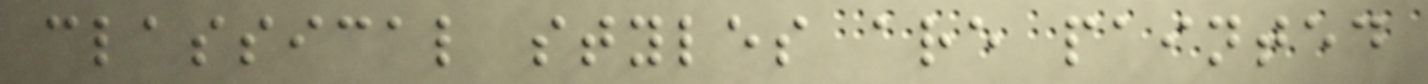classical styles are painted
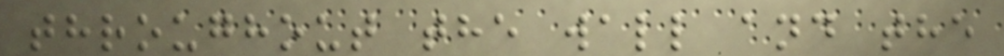throughout the wall and the
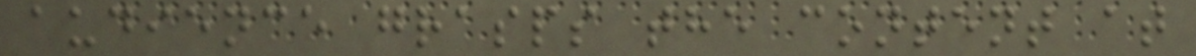audience grasps the content at
